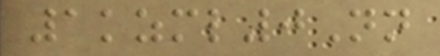1kzml0Nn
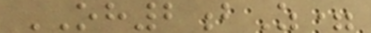OH2bZ=
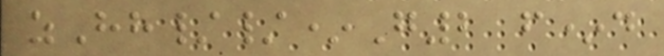zHh//*G2 f*d
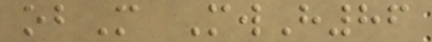obM MwH86
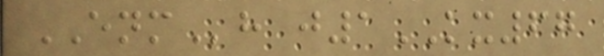ENMh j1KX67
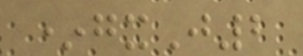*gxJ2
